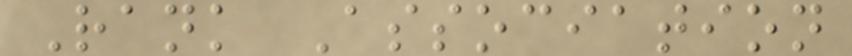Rank Association
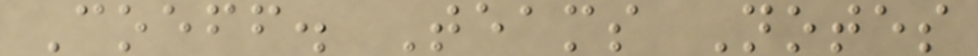Coeff. Teams Notes
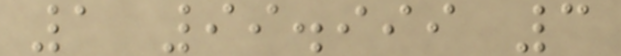1 99.999 3
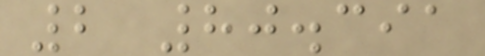2 80.391
